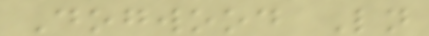Dogwood Ln
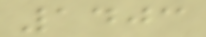1403
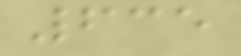635
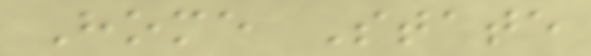Home State
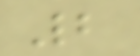2
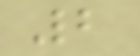2
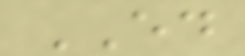ED
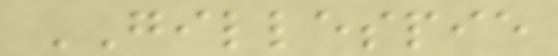GILLESPIE
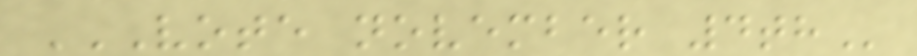VOTE NOVEMBER 4TH
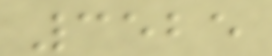3525
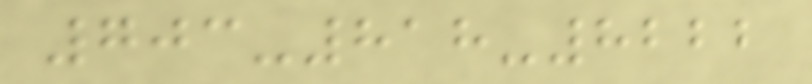703-818-8222
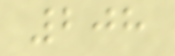208
